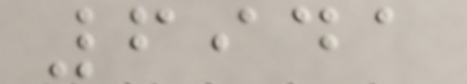6941
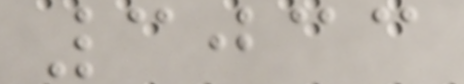3033
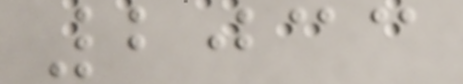2033
